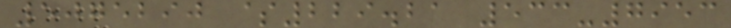5075290 $229.21 533-7953
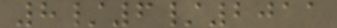8/6/2011
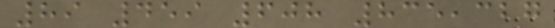89 459 608 835,327
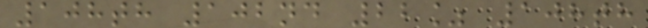108th 102nd 22% 108th
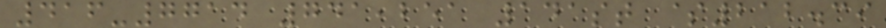416-7714 741,251 141st $212.39
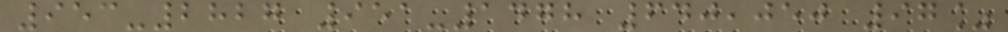953-2827 951-1478 640,050 97%
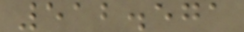512.571
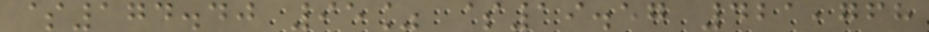$174.40 95% $19.57 421,768
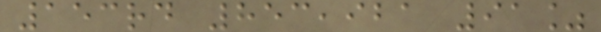153rd 853,921 91%
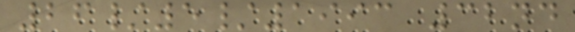26/5/1993 32nd
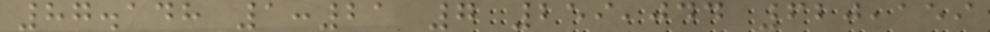87.148 1:21 7 259,044 620,159
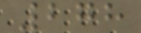278
